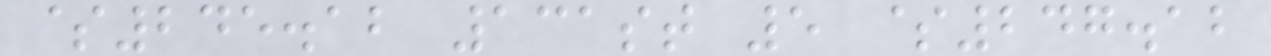$245.12 131st 5 $247.12
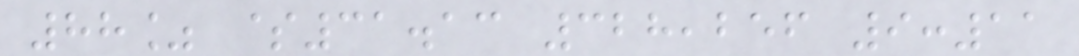88% $31.13 328,256 9:11
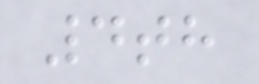4th
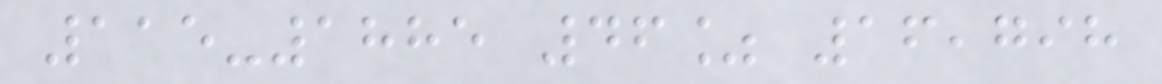115-1885 46% 16,798
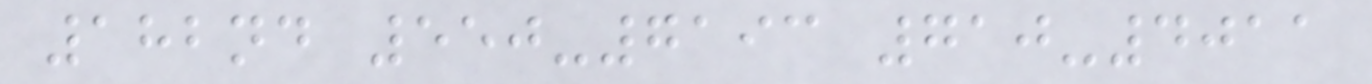182nd 550-7193 710-4011
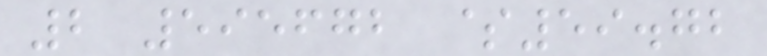2 595672 $59.72
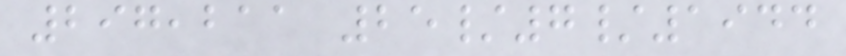297,211 25/7/1944
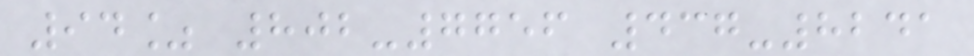94% 802-7756 437-8241
